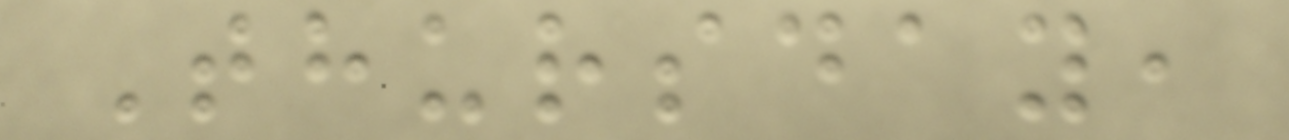Thursday,
